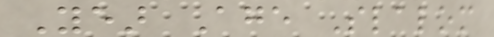Year Age Slalom
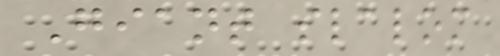Giant slalom
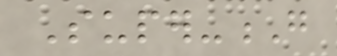Super-G
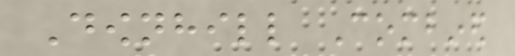Downhill Combined
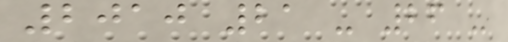2010 21 - 26 -
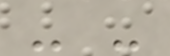- -
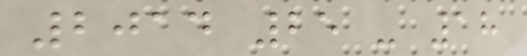2014 25 - 18
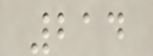214
